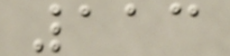113
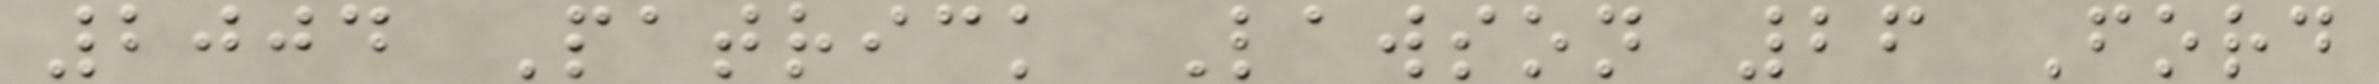2004 Patrick Lawson 26 Ford
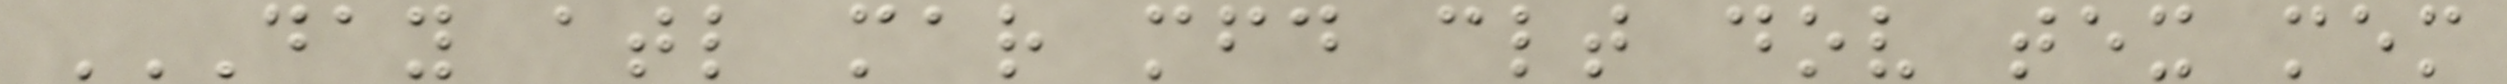DAY ATL MAR MFD CLT DOV TEX MEM
